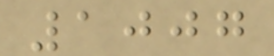1007
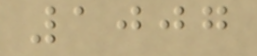1007
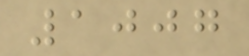1007
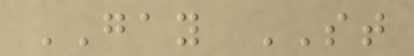GAY ST
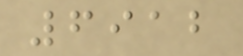6912
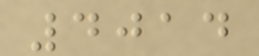4014
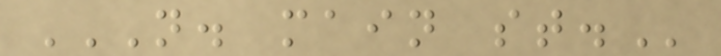N. MAIN ST.
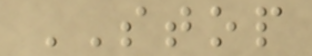STOP
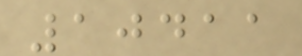10411
